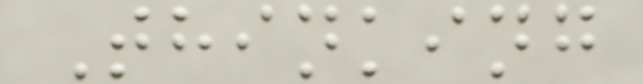Thinking
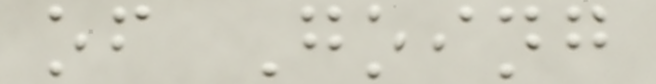of Going
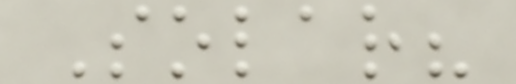Solar?
